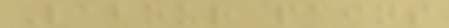Labour pains
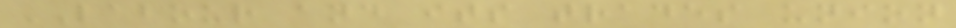LABOUR and its trades union
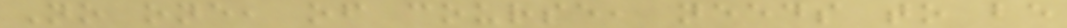No one, of course, needs to be
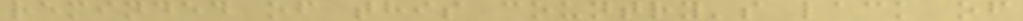reminded of this country's lack of
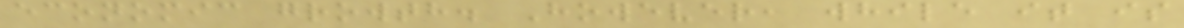economic growth. However, while it is
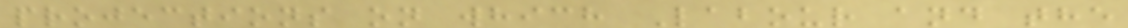projections on which Labour and the
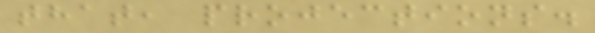that, projections.
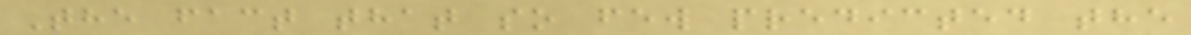The fact that so few predicted the
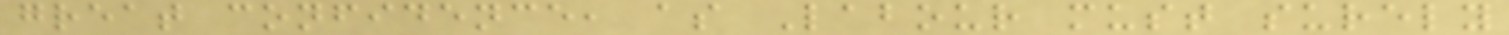great confidence, as Labour must surely
